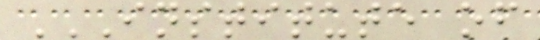INSTITUTE OF
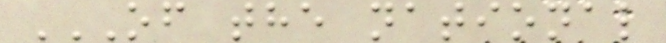OF THE NATIONAL
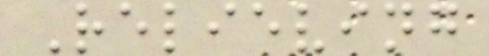Relieving
